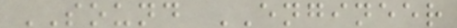SOUND ENGINEER
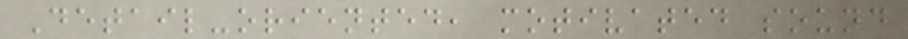Detail-oriented, motivated sound
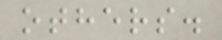others.
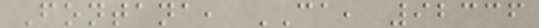Fontana, CA, 92336
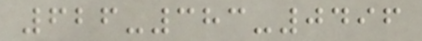626-383-0496
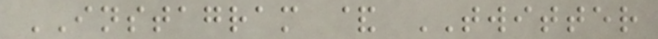INSTAGRAM & TWITTER
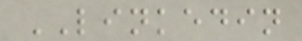LINKEDIN
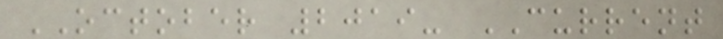OCTOBER 2019- CURRENT
